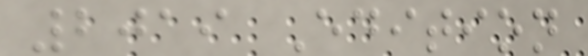2019 Edition
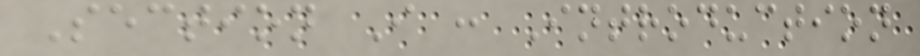Section I : Introduction
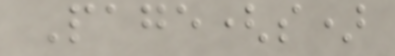Page(s)
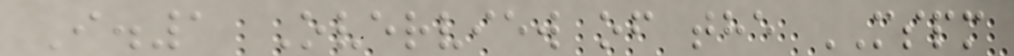I.1 Overview of the MSPM
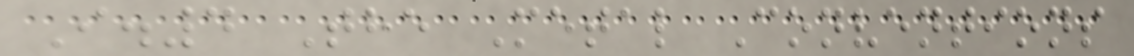I.4 The Metal Conventions
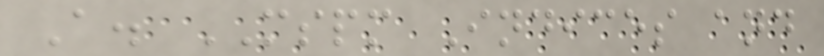A. MSPM Indices and
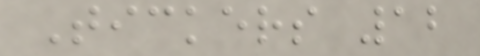Tickers 12
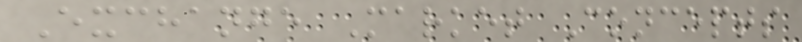Exchange Market Concepts
